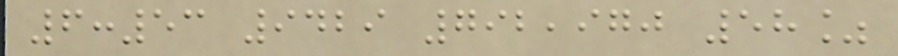6:53 9429 792,970 58%
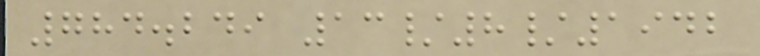784.249 13/8/1942
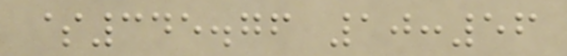$345.76 10:56
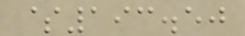$193.50
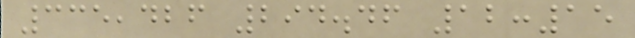335,426 294.46 12:15
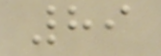89
